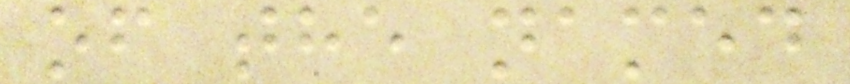of the named
